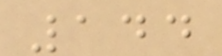144
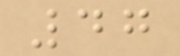47
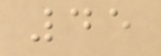45
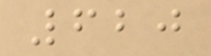620
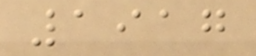1917
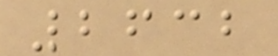2632
